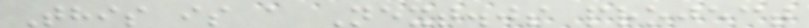This is a Next.js project
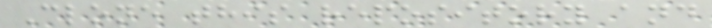Clone this repository and
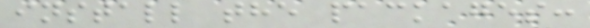install the packages:
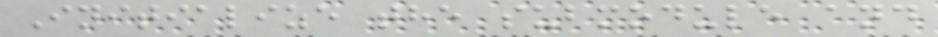Initialize the submodule and
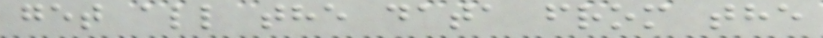get all the data from the
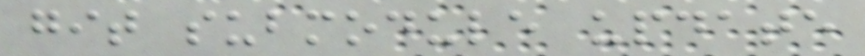git submodule update
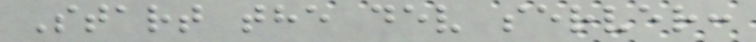Start the dev server:
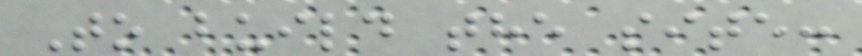To build the site:
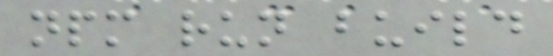npm run build
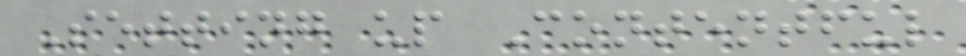Setting up Contentful
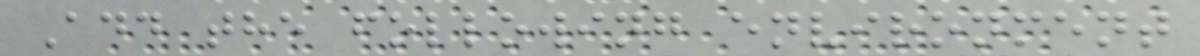Add the following environment
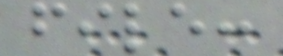file:
